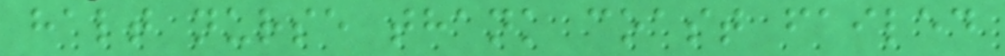halt nurse thank coast failed
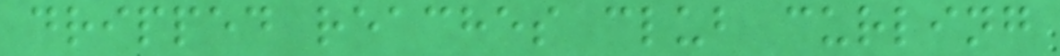dripped reaches club curling
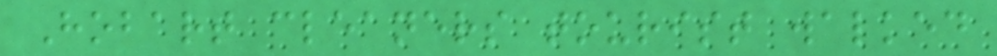Hobart cleaners tourist walked
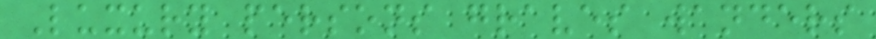Luxury persons graves wanders
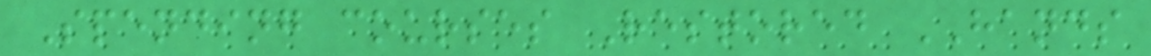Spending courses Restored HANDS
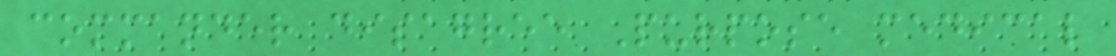commander disagree Purpose medical
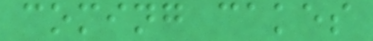coming cakes
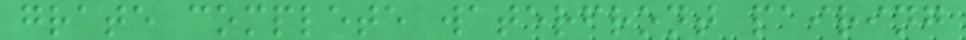grate complete waterfront pairing
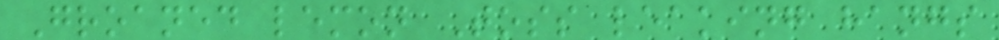Groaned lemon Toss leaking hangs
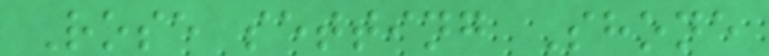Rose setting Shone
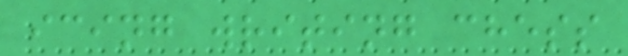icing writing chess
